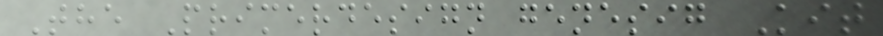The Primerdesign genesig Kit
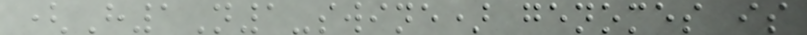(H1N1-swine) genomes is
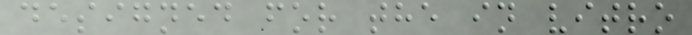designed for the in vitro
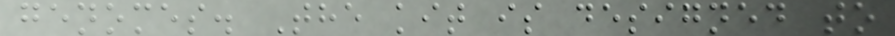genomes. The kit is designed to
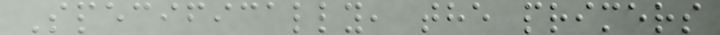Specifically, the primers
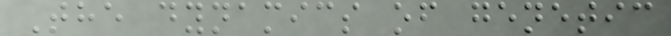The dynamics of genetic
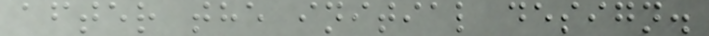after the initial design.
